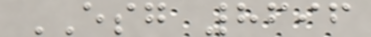ESG 8696
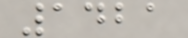1421
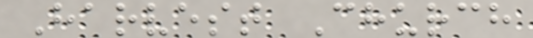Harvest Church
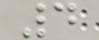4
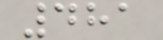481
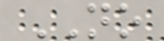NO
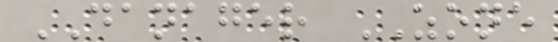DANAGER ZONE
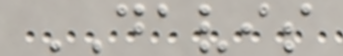DAVIS
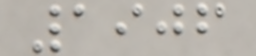1906
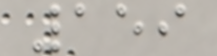159
